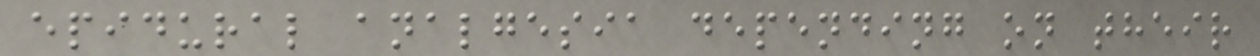epidural analgesia depending on their
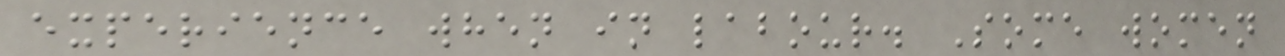experience when in labour. Some women
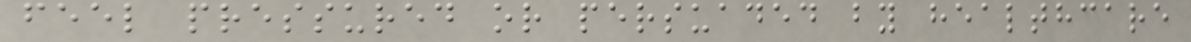feel pressured or persuaded by healthcare
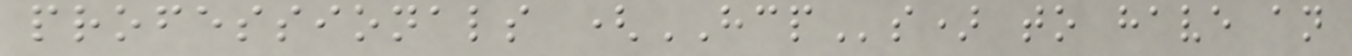professionals (HCPs) to have an
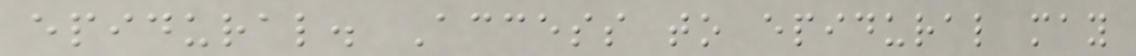epidural. Access to epidural may
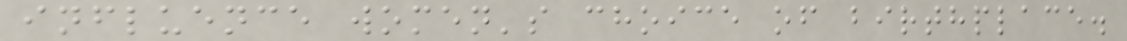influence women's choice of birthplace.
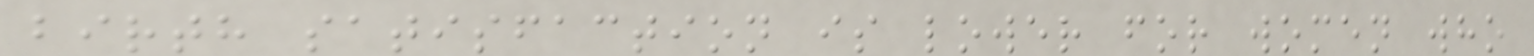birth satisfaction is lower for women who
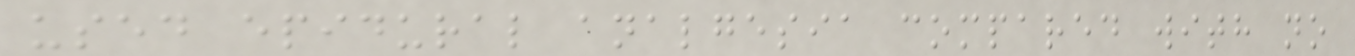used epidural analgesia compared with no
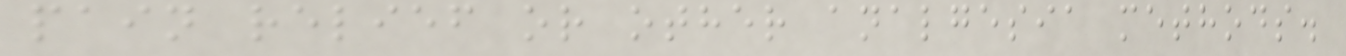pain relief or other analgesia methods.
